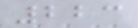223
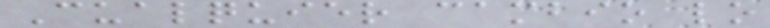Cualquier cambio lo
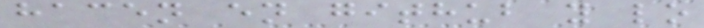hacen en github y lo
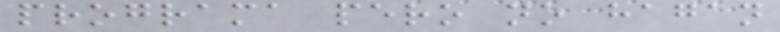programa pero no hagan
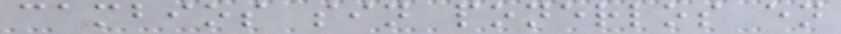cambios sin ponerlos en
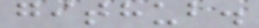github.
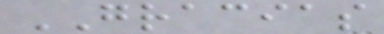GRACIAS
